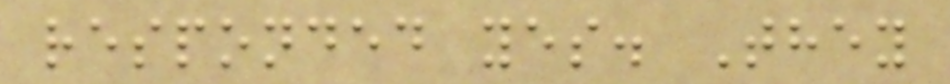responded yes. They
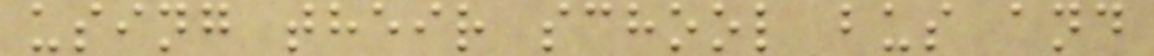using their school bus and
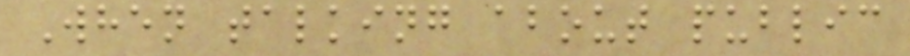When talking about public
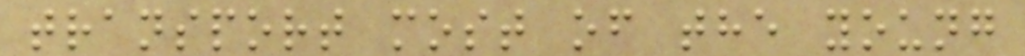transport most of the young
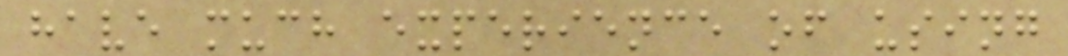have much experience of using
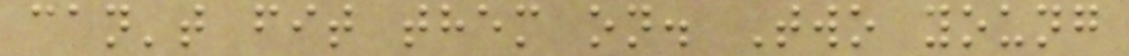can't fit them on. Two young
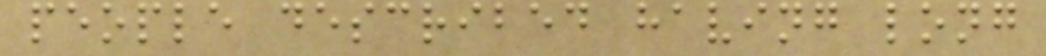people described having long
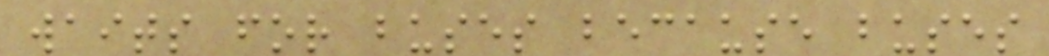waits for buses because buses
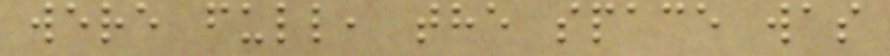were full, the space was
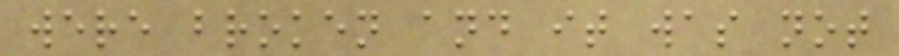were broken and it was not
